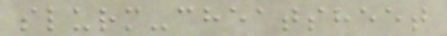slurm-cheatsheet
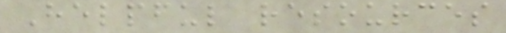Helpful resources
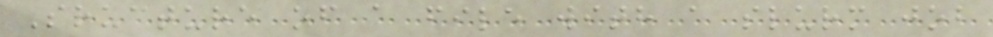Sructure of a file with a slurm job
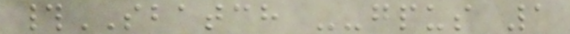#SBATCH --gpus 1
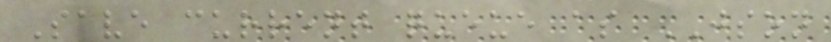Save current queue as JSON
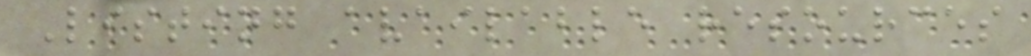Listing available resources
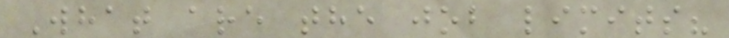What are the job limits?
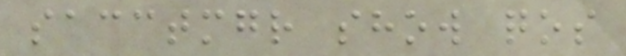sacctmgr show qos
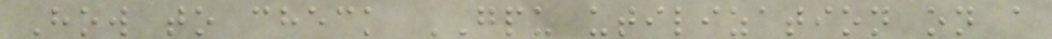How to check GPU utilization on a
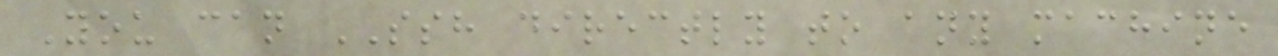You can SSH directly to any machine
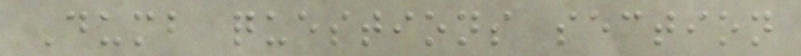Dumb questions section
